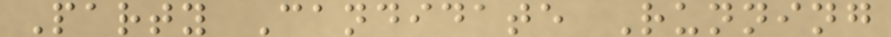Party Candidate Running
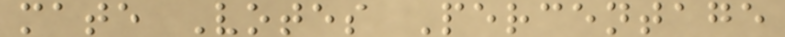mate Votes Percentage
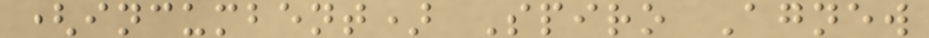(incumbent) Spiro Agnew
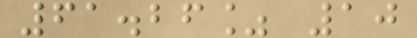61.26% 10
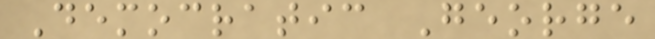Democratic George
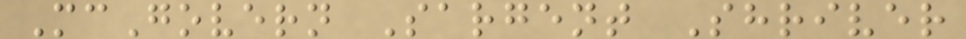McGovern Sargent Shriver
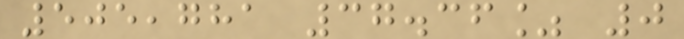505,781 37.36% 0
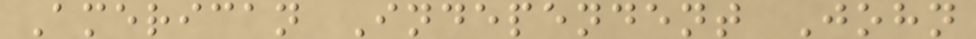American Independent John
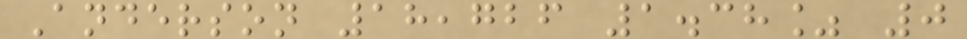Anderson 18,726 1.38% 0
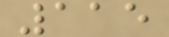115
